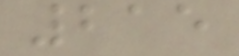215
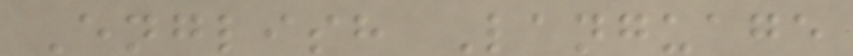English Language
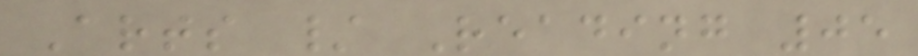Arts / Reading 05
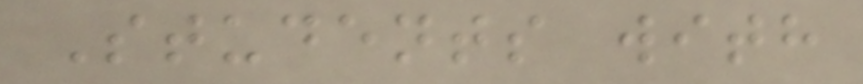Students with
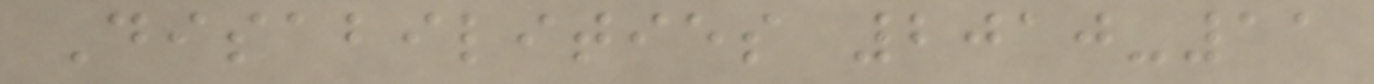Disabilities 2010-11
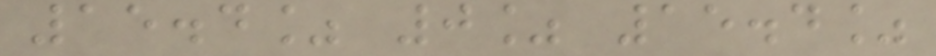15.4% 0% 15.4%
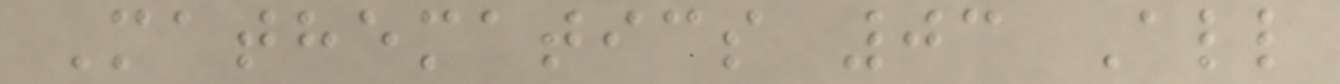Mathematics 03 All
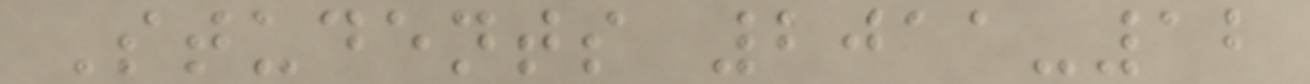Students 2011-12
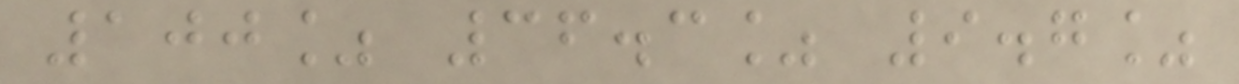100% 36.3% 9.7%
